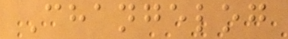Changelog
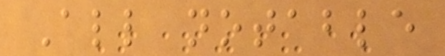All notable
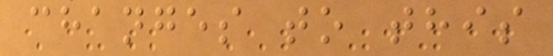changes to this
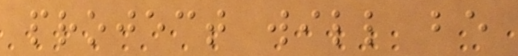project will be
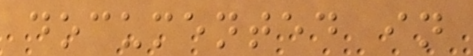documented in
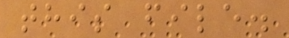this file.
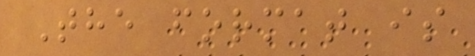The format is
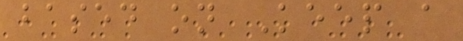based on Keep a
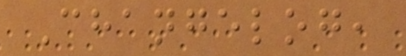Changelog,
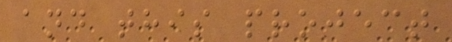and this project
